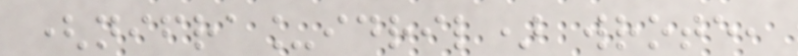(nifra_idril) wrote,
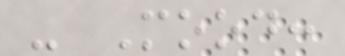- Mood:
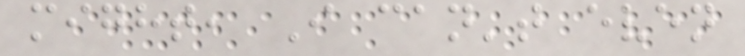might, I can't even
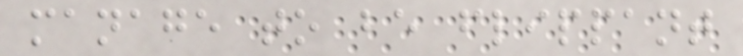manage to be flippant
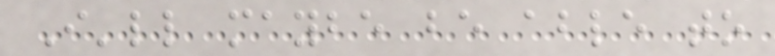I'll maybe be able to
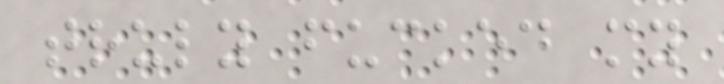truly fucked my
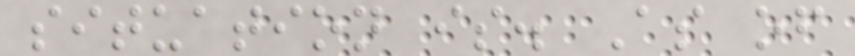situation is. As of
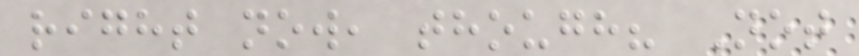right now, though? Not
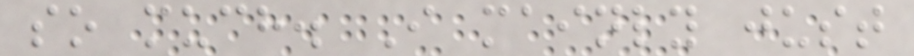so much. I mainly just
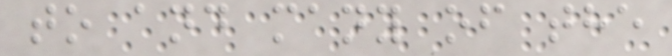to and many of the
